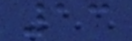13
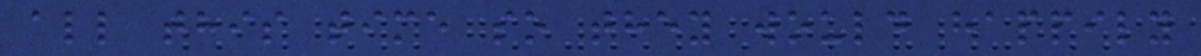all this time so they would happily
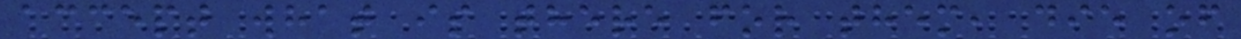accept what is there for them, die of
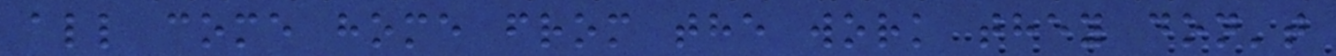all come home from the work they don't
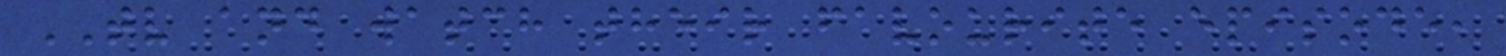TV and watch their favourite episode,
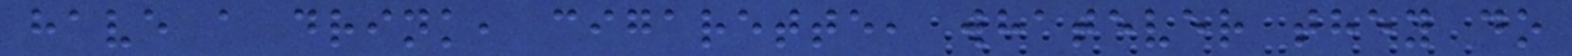have a drink, cigarette, whatever they do
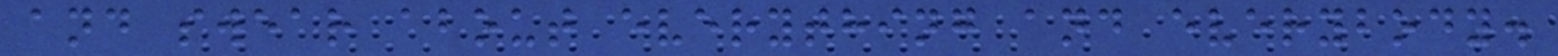and swear about everything and everybody.
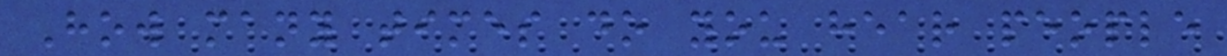How many times do you hear people
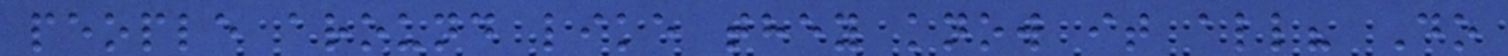people around like they know it all? Do
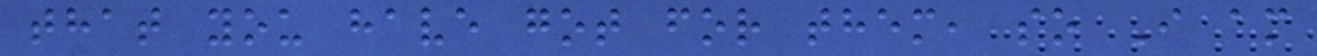that you have got for them, so I am
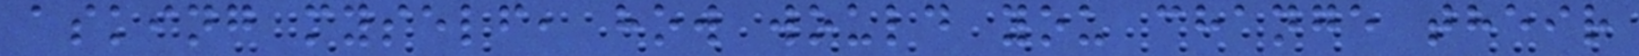asking myself, how would you change their
